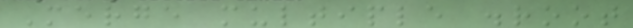Merge multiple .root
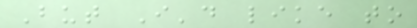But I'd like to
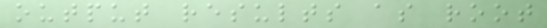output results as root
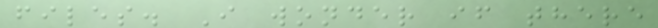files. I wonder if there
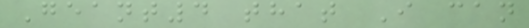Geant4 that I can
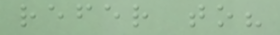refer to?
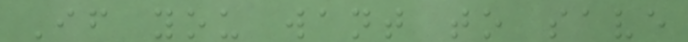If you want to save
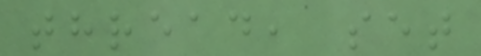thread, set
